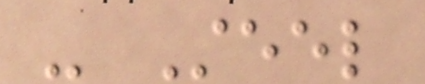- Steel
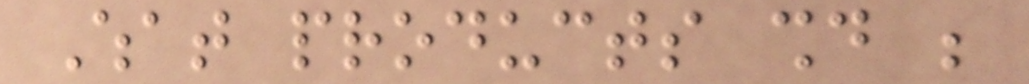What products should be
